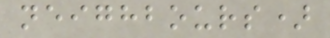neighbours)
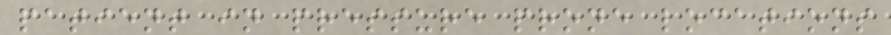patient in pressure prone locations
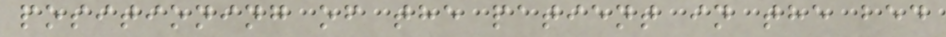positioning of the patient in the bed
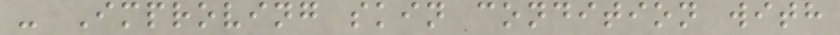- Improving skin condition with
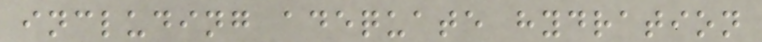including adequate hydration
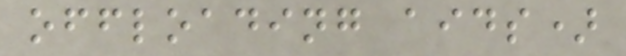offloading aids)
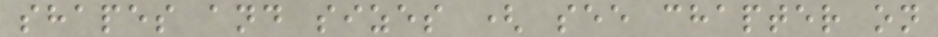shapes and sizes ( see chapter on
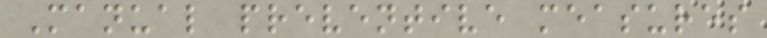Manual preventive measures
